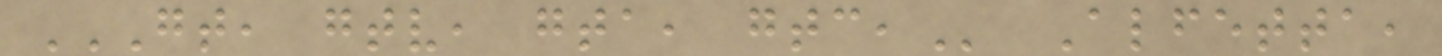GT, GTV, GTA, GTC, Alfetta,
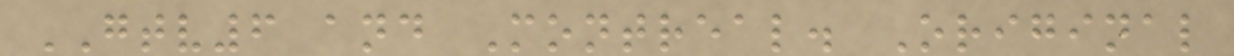GTV6 and Montreal. Original
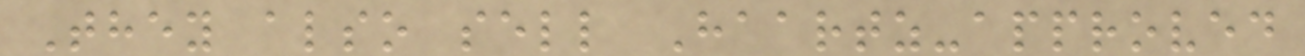They also sell Haartz-approved
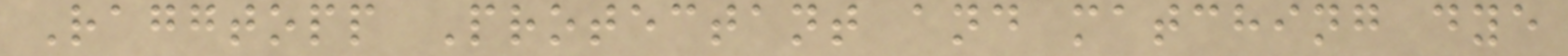Raggtopp Protectant and matching dye
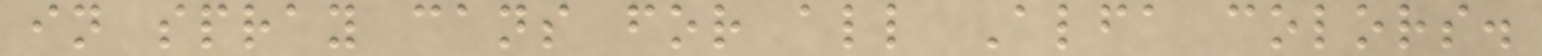in spray cans for all Alfa colors.
